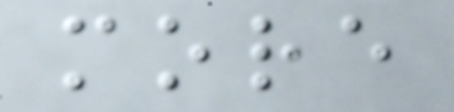more
